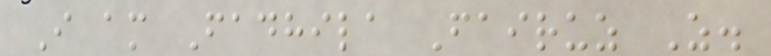I am Fadhila Fairuz Z.
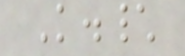K.\
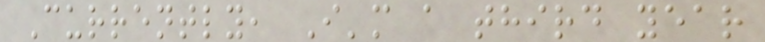Currently, I'm a third year
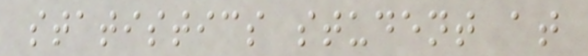statistics student at
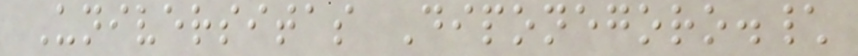Universitas Diponegoro.\
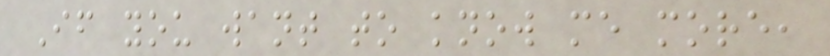If you want to know me more,
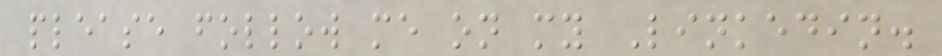please follow me on my Linkedin.
